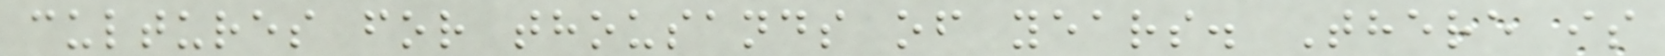cultures for thousands of years. There is
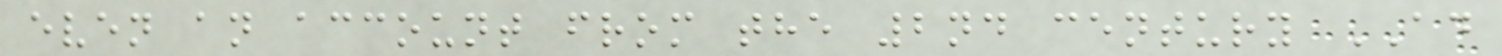even an account from the 2nd century AD
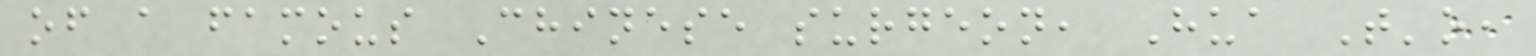of a famous Chinese surgeon, Hua T'o,
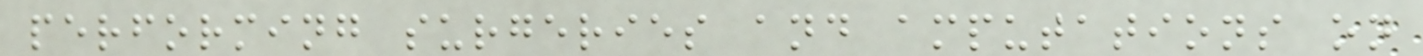performing surgeries and amputations on
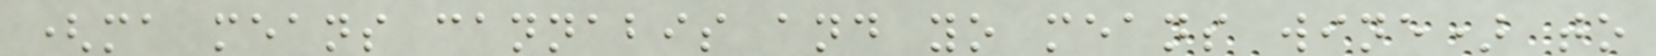(ma means cannabis and yo means wine) to
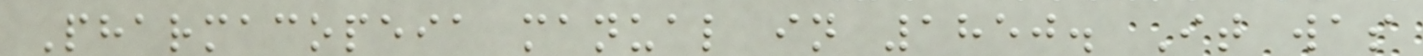Pharmacopeia manual in 1850. It was
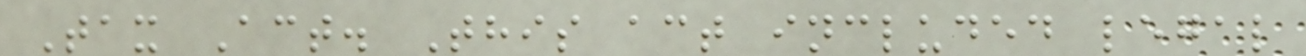Tax Act. This act included legal
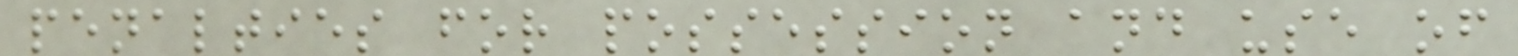penalties for possession and use of
